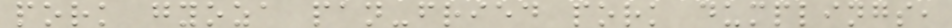pork gyoza pan-fried pork dumplings,
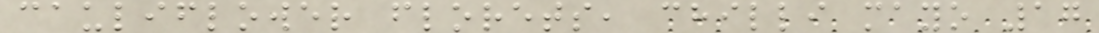cauliflower florets, chilli mayo 17
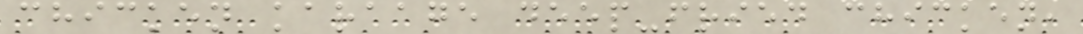chicken karaage deep-fried chicken,
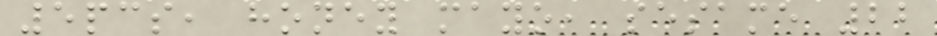5pcs, honey mayo, sesame 22
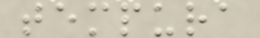tempura
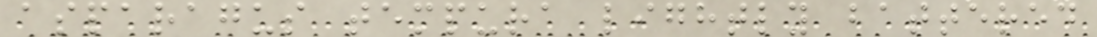asparagus tempura lightly battered
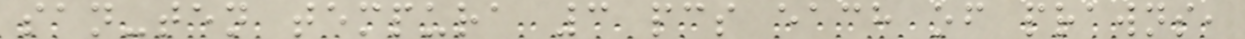san-ten tempura 3 pcs each of prawns,
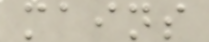mains
